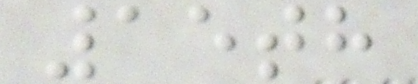15th
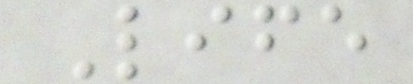Life
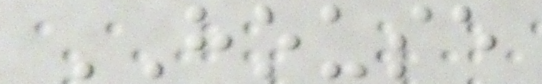HOUSE
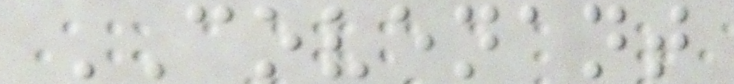COVENANT
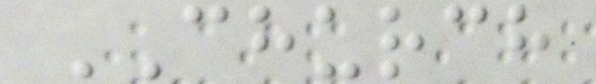CHURCH
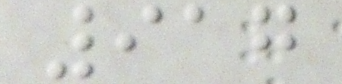917
